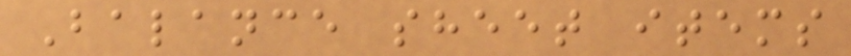Balance sheet items
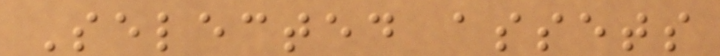Selected assets
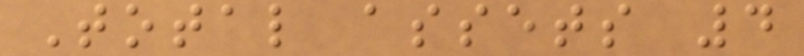Total assets 4
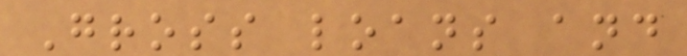Gross loans and
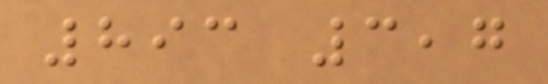893 3,7
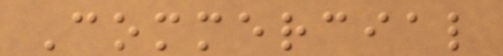Commercial
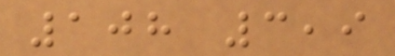108 3,9
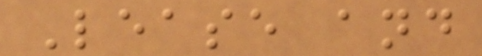Lease and
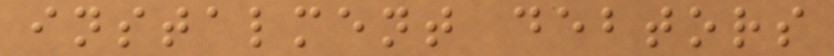instalment debtors
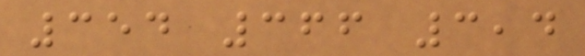354 366 3,4
